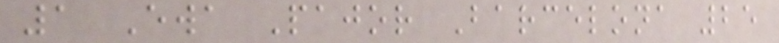1 Ewa Pajor Barcelona 25
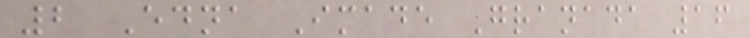2 Edna Imade Granada 16
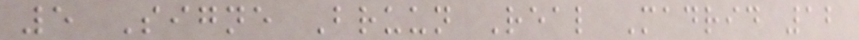5 Signe Bruun Real Madrid 12
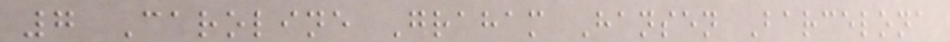7 Caroline Graham Hansen Barcelona
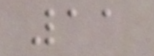11
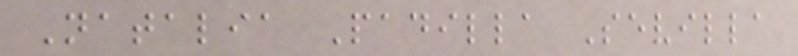Natalia Padilla Sevilla
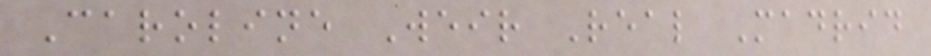Caroline Weir Real Madrid
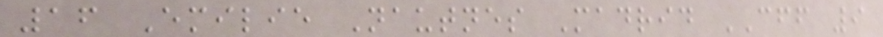16 Emilie Nautnes Madrid CFF 9
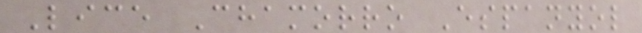Lice Chamorro Espanyol
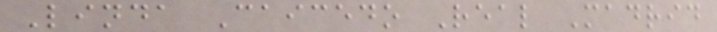Linda Caicedo Real Madrid
